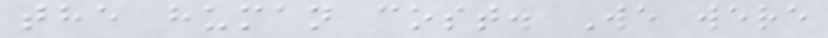the human cost. We were
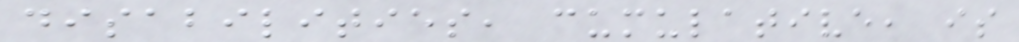disabilities, cumulative, is
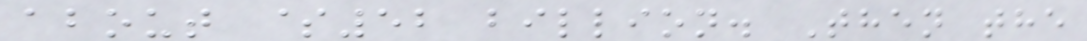about $52 billion. Then the
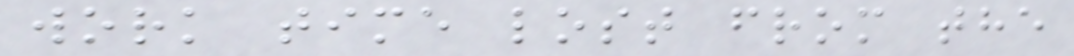work time lost from the
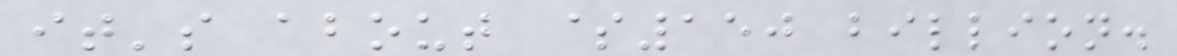it's about $150 billion.
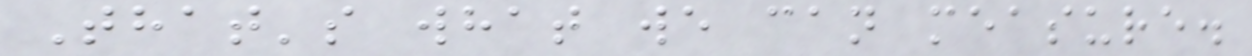That's what we can measure.
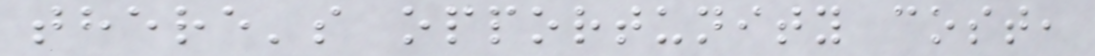there's opportunity cost,
